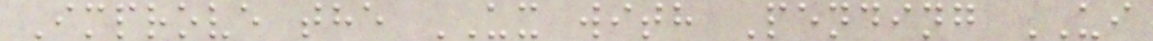Improve the UX with Pending UI
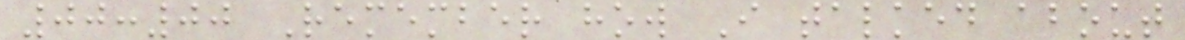00:00 Remember how I talked about
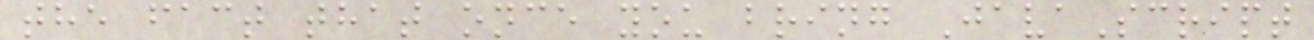the fact that once you bring JavaScript
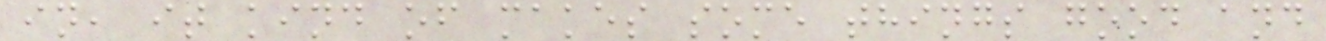in, it kind of makes some things good and
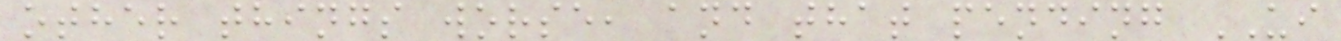other things worse, and that pending UI
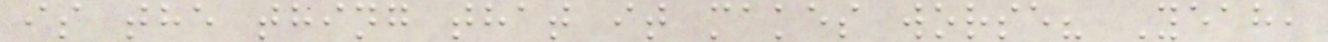is the thing that it makes worse? Yeah,
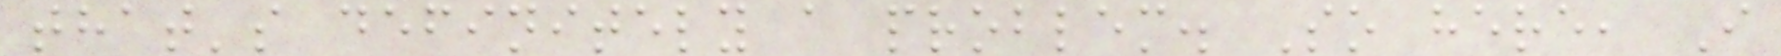that's definitely a problem. So here, I
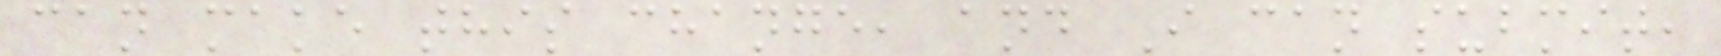can make this change, and I can submit,
